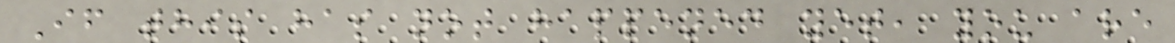If this has not happened yet, you are
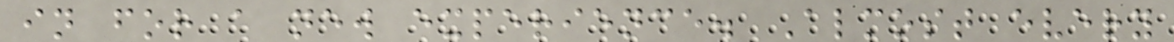in for a new experience. Almost every
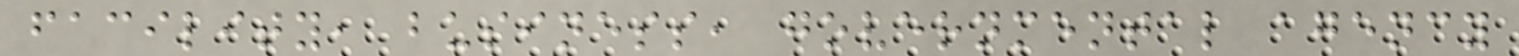facility, business, governmental agency
